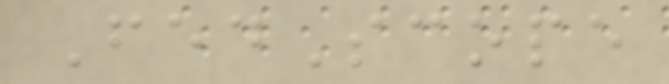FedScope
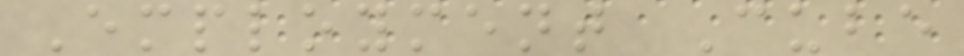Employment Cube
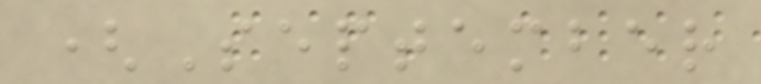(September
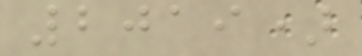2019)
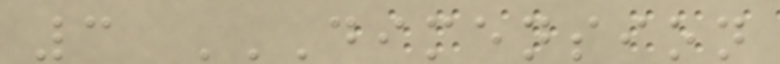3 DIMENSION
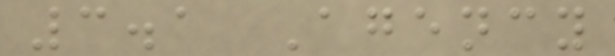3.1 Agency
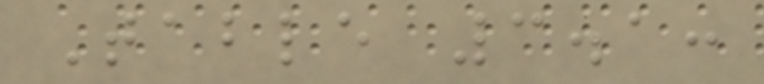Table 3.1:
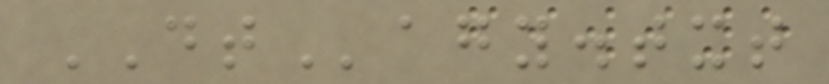DTagy.txt
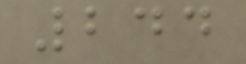244
